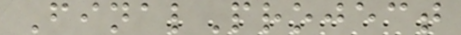FinalProject
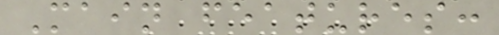Main features:
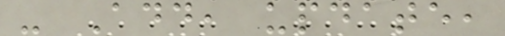- Add, update,
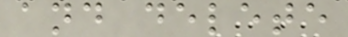and delete
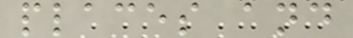places and
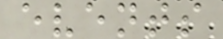events
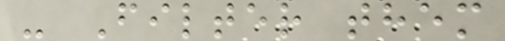- Filter them
